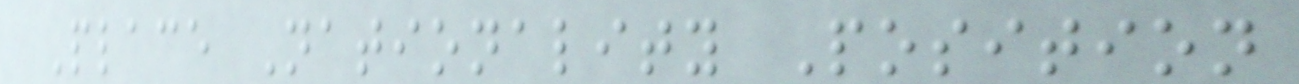Place Nationality Position
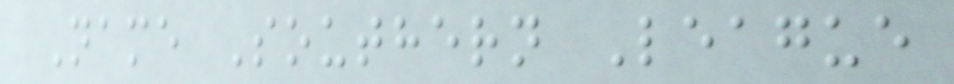Name Southern League
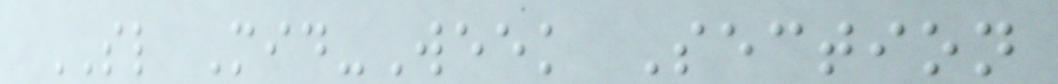SL Mid-Week Section
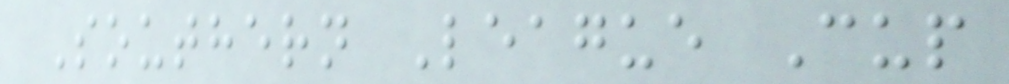Southern League Cup
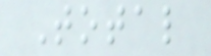Total
